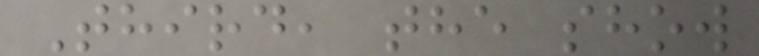Third, the show
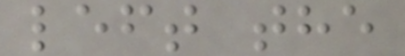left the
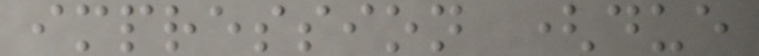impression (due
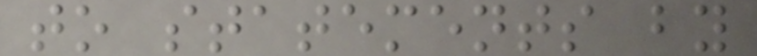to statements by
